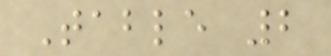Table 2
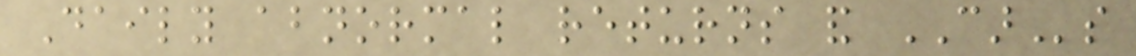Daily abnormal returns and CARs
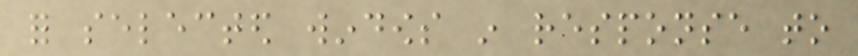for selected windows in response to
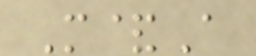M&A
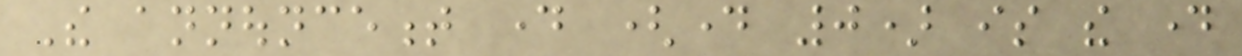The announcement day (day 0) is the day
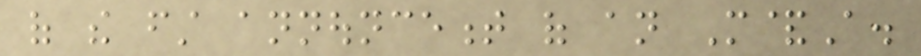of the first announcement of an M&A.
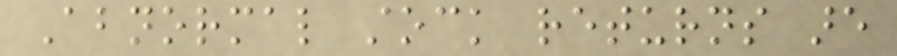Abnormal stock returns are
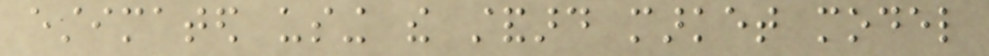estimated using the standard market model
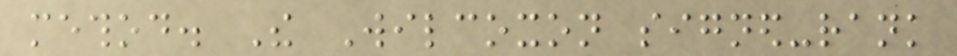method. The Wilcoxon signed-rank
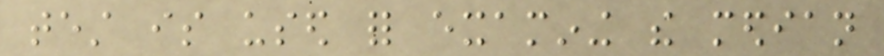test is used for examining the median
